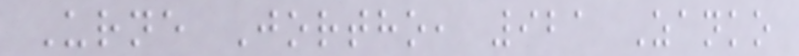Urne Jortho, 921 Zanko
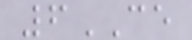6CE
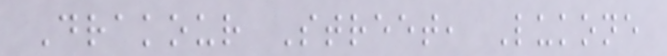Drakour Street, Lukone
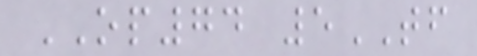OP74 5TF
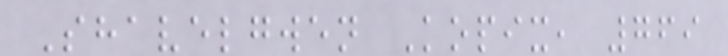Shavelgwen Kopix, 769
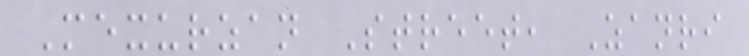Mexurzan Street, Zanri
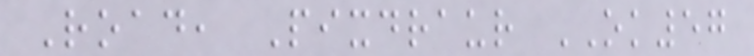Road, Pixdraur OK57
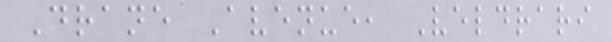Drane Avenue, Veldrari
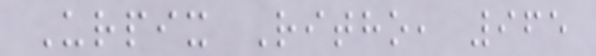Urpix Ritho, 965
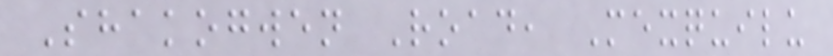Shakogwen Road, Mexquilu
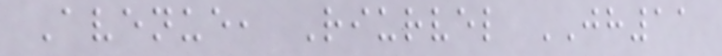Avenue, Riurvel JH11
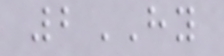2HY
